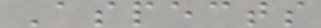Aspects
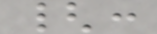{:
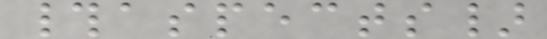#aspects}
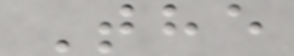The
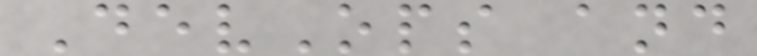DevOps and
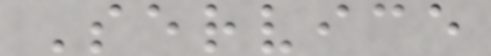Service
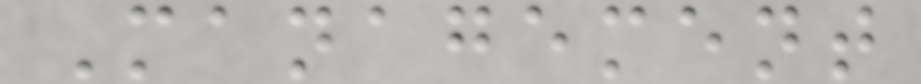Management
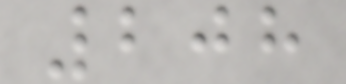208
